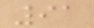91
